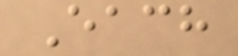Each
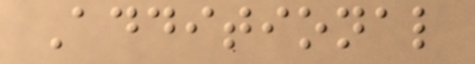Additional
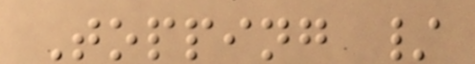Topping /
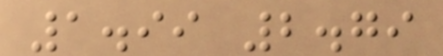1.99 2.79
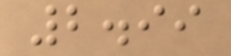2.99
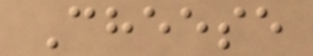Cheese
